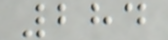284
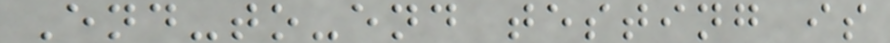End-to-end testing is
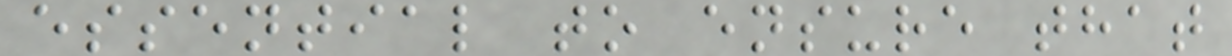essential to ensure that
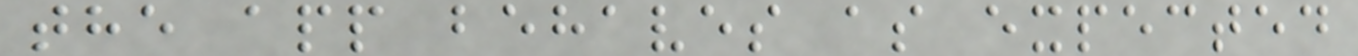the app behaves as expected
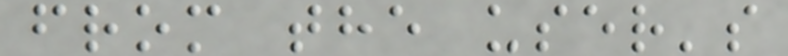from the user's
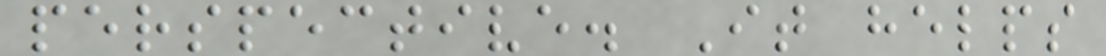perspective. It helps
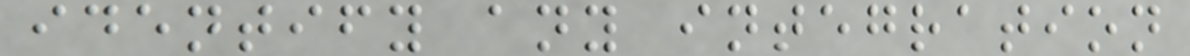identify any integration
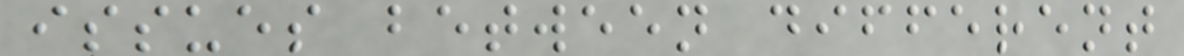issues between different
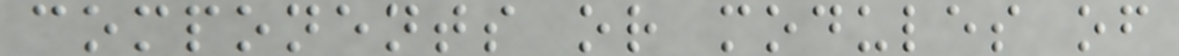components or modules of
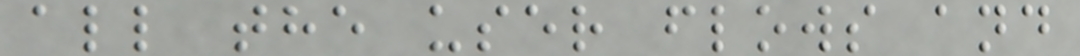all the user flows and
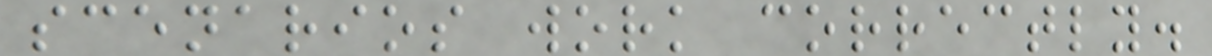scenarios work correctly.
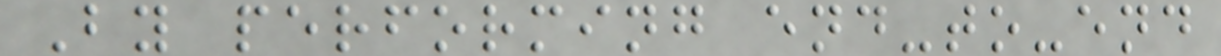By performing end-to-end
